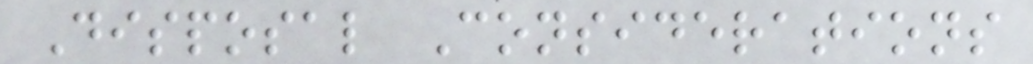Disposal Considerations
